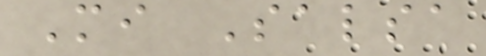Mi Salsa
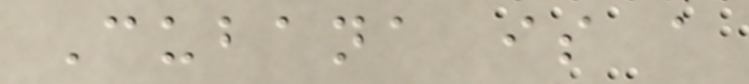Cubana is a
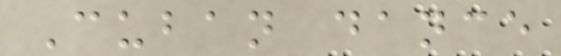Cuban dance
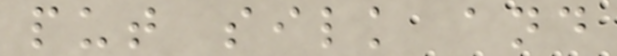put silk and
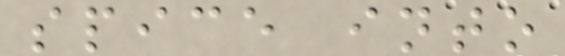spice into
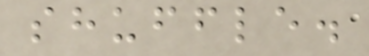shuffle.
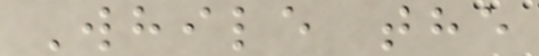While the
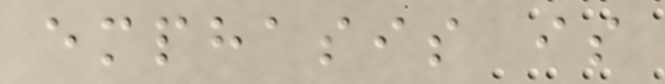emphasis is
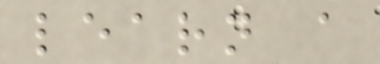learn a
